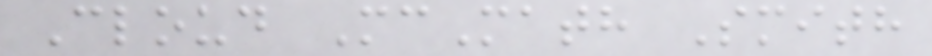Cloud McMath Smith
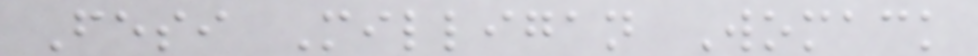Fesi Milligan Womack
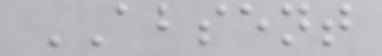ABSENT
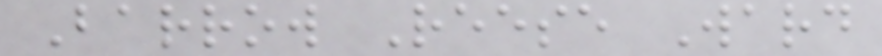Barrow Reese Ward
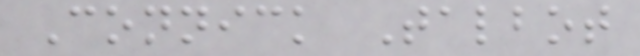Connick Talbot
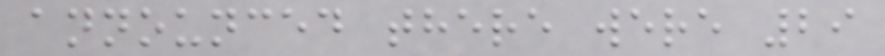announced there were 29
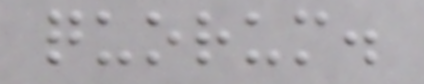quorum.
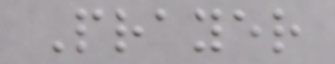Prayer
